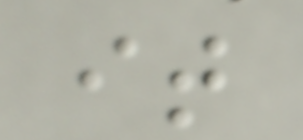it
